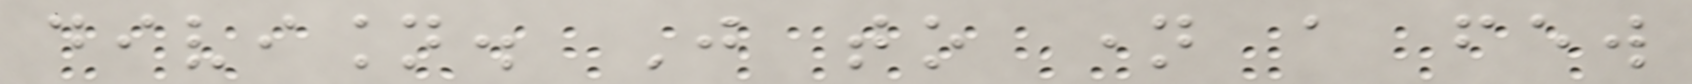division. Just to name a few
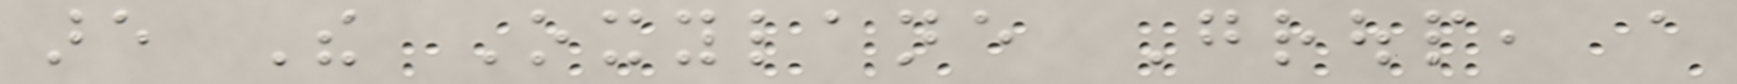are The Oxylane Group, a
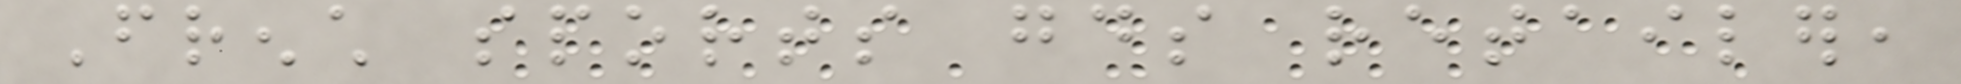French sports goods retailer,
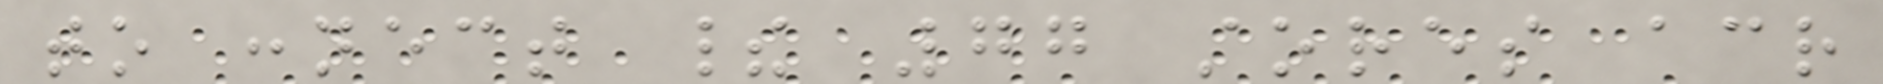to connect their 77 stores across
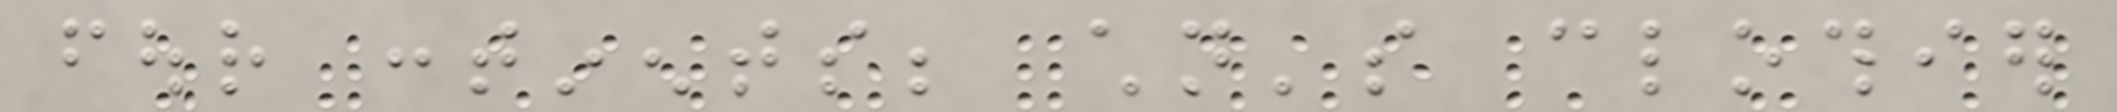four continents; children's clothier
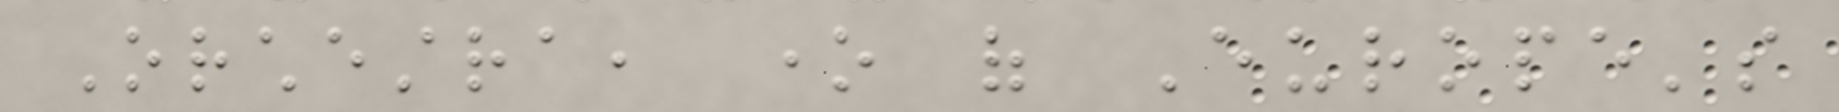Orchestra, one of Europe's
